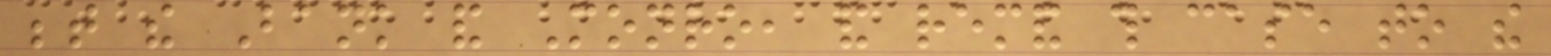between the Bank and Monro, and remand this case to the
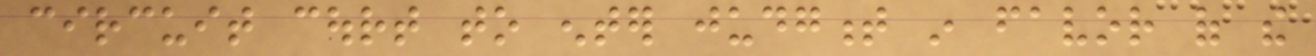circuit court to enter judgment in favor of the
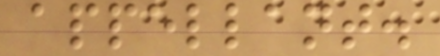appellant.
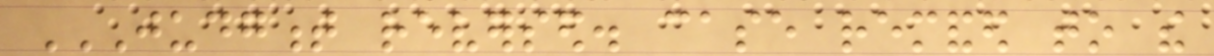JUDGMENT REVERSED. CASE REMANDED TO THE
